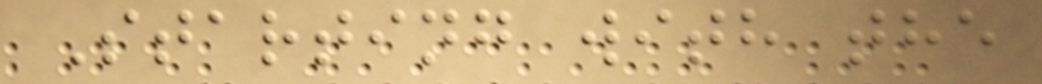Starting with the
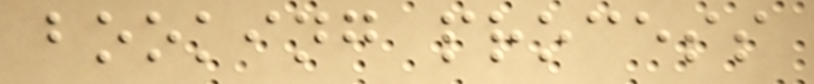booking process
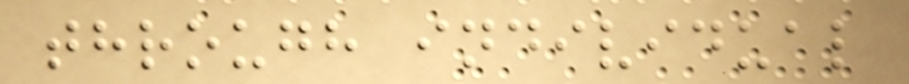through individual
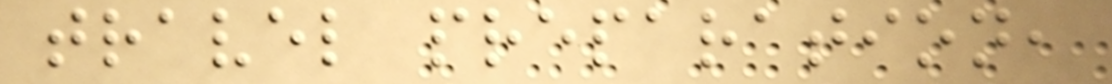travel preparation,
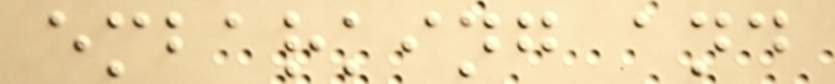embarking and
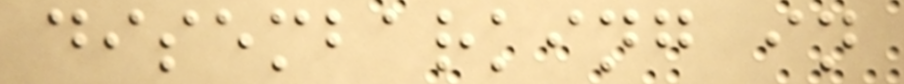disembarking in
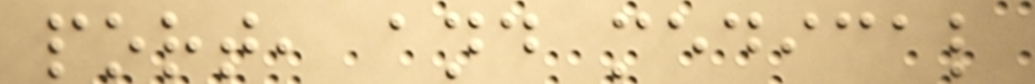port, and medical
